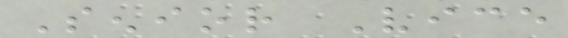Senior Vice
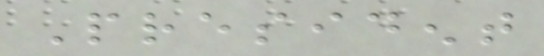President
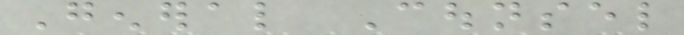General Counsel
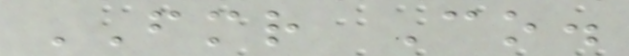FMR Co.
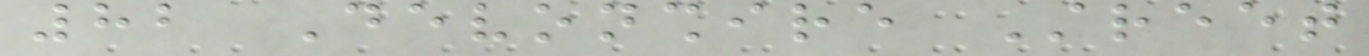82 Devonshire Street
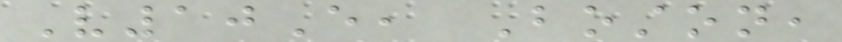V10E, Boston,
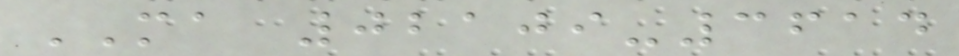MA 02109-3614
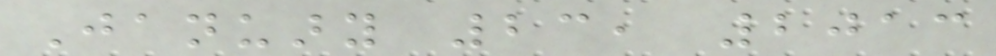January 23, 2013
